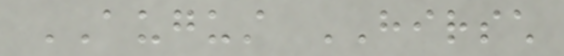AUGUST HIRSCH
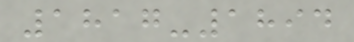1817-1894
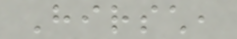Hirsch,
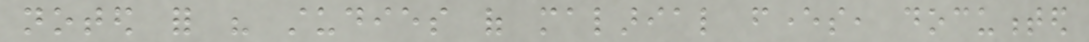noted for his studies of malarial fevers, documented
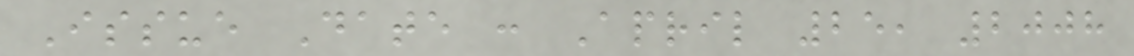Issue Date : April 25, 2008
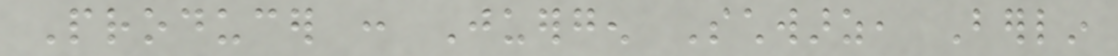Producer : Juergen Schwarz, Berlin
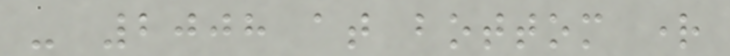- 2008 at bottom right
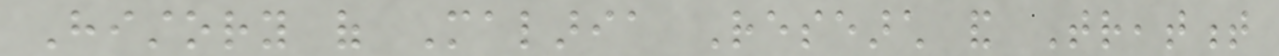History of Malaria Research and Treatment
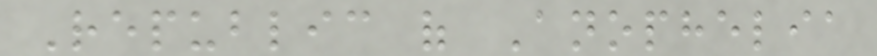Republic of Anophelia
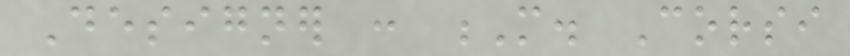Designer : M. Corsi
